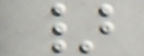}
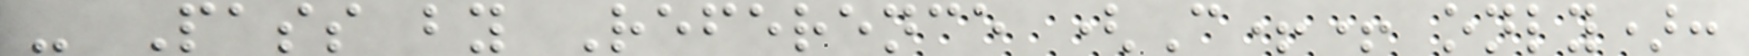- Pass by Reference (C++ only):
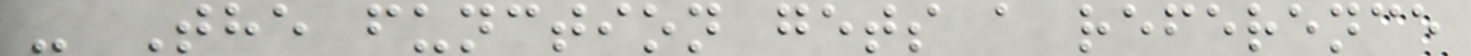- The function gets a reference
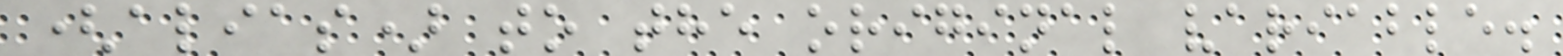(alias) to the original variable.
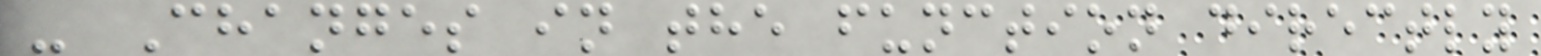- Changes in the function directly
